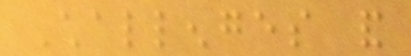Challenges and
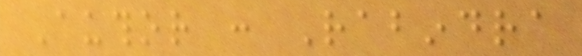Author : Rabindra
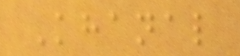Khanal
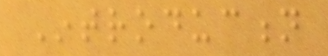Introduction
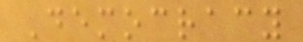Democracy
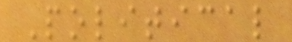Political
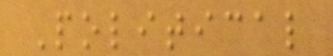Political
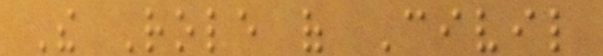The Role of Civil
